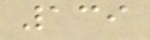139
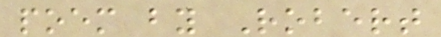poem by Robert
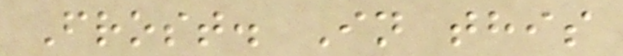Frost. In this
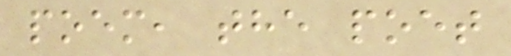poem, the poet
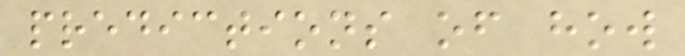predictions of how
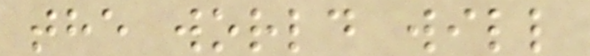the world will
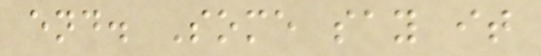end. Some say it
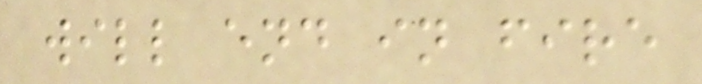will end in fire
